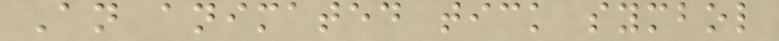An animated tick symbol
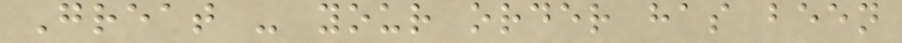Great - your order has been
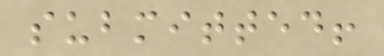submitted!
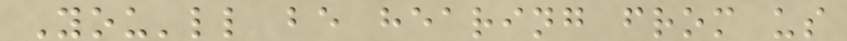You'll be hearing from us
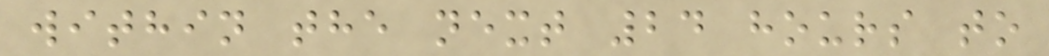within the next 24 hours to
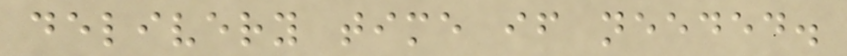delivery time if needed.
